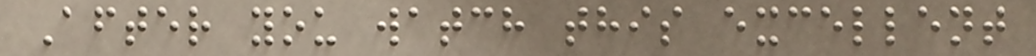After you watch this excellent
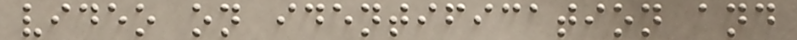video on identification and
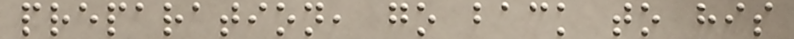preparation, go back to his
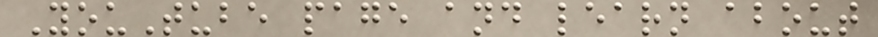YouTube page and learn about
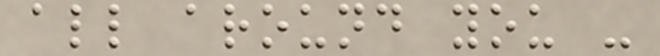all around you -
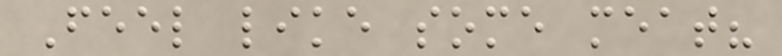Feel like some meat?
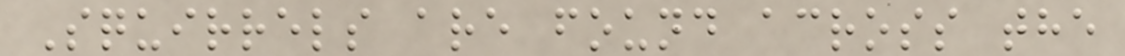Squirrels are found across the
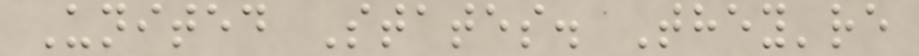United States. They're
